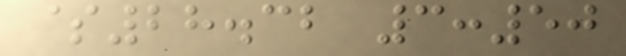$28.32 3:50
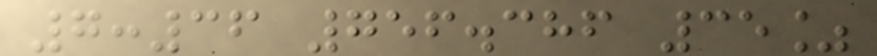7:36 756.386 35%
